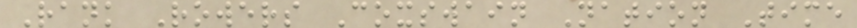Rank Rowers Coxswain Nation Time
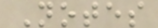Notes
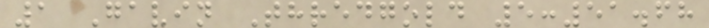1 Gavin Thredgold 5:51.68
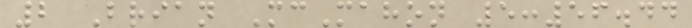2 Brian McMahon 5:56.44
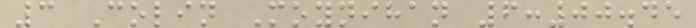3 Colin Moynihan 6:00.45
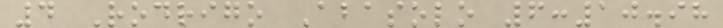4 Rodrigo Abasolo 6:10.98
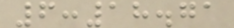6:18.71
